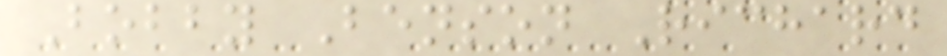Bobby Benson Richard
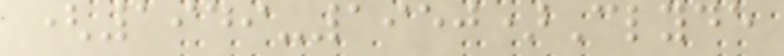(1949-1950)Clyde
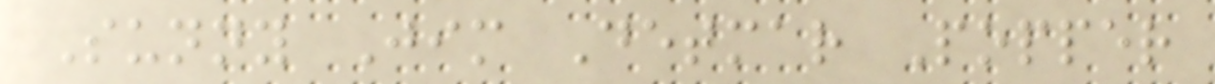Sunny Jim Detmar Popper
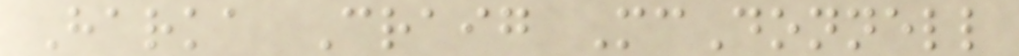Harka Craig McDonnell
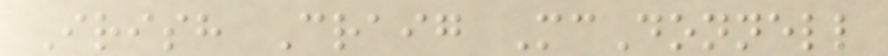Irish Craig McDonnell
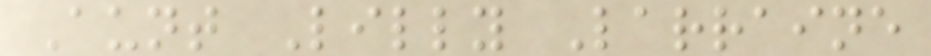Aunt Lilly Larraine
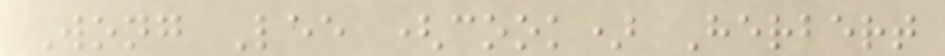Wong Lee (cook) Herbert
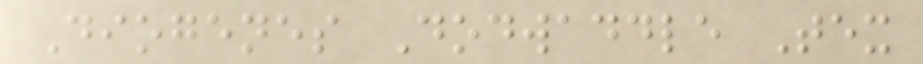Diogenes Dodwaddle Tex
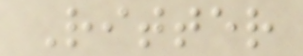Ritter
